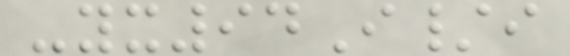-yx94I/i
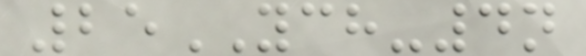25YCH-4n
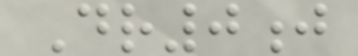Dr0j
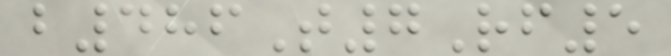b486T7Rf5
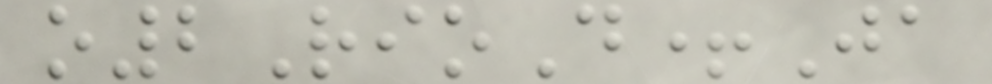o2RioD+Ja
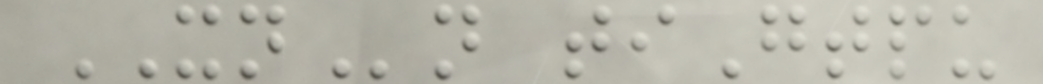XNn tiGtpu
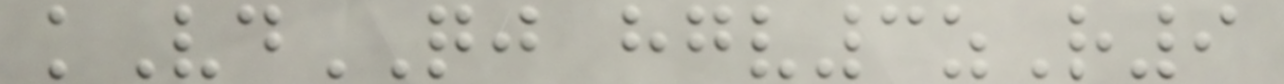kVdQJ hgv3zR9
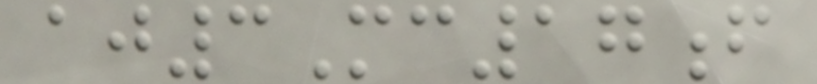aj3Mc17f
